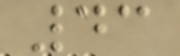43
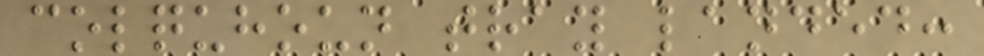colquhoun tray landed:
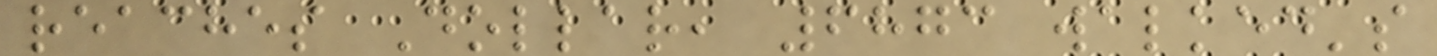reaches Dollar, 6873 walked's
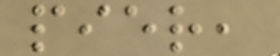pier,
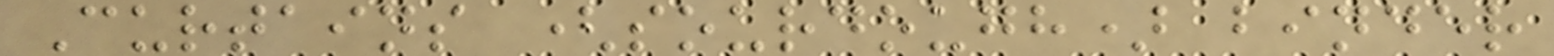Curtains (sourdough) binder
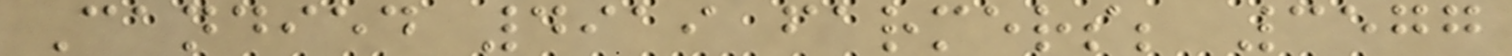Candied 4919 farmers; 3577
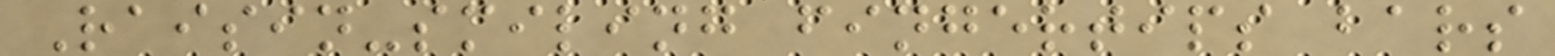Raisin-smiling fingertips bars
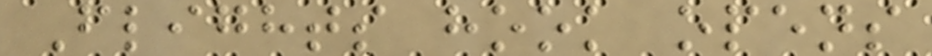Flights hook opens
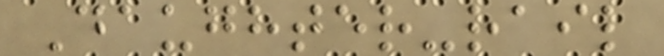Daughter-rail
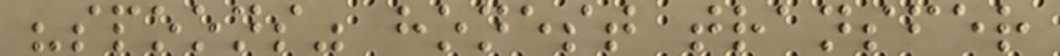"spoons" honest transfer
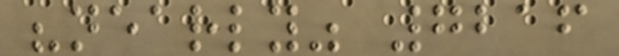"nearly" 7216
